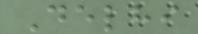Delhi
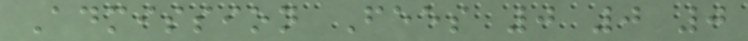Admission Fees 0 0 0
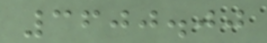3600.00
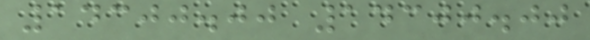14300.00 14300.00
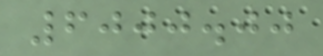6000.00
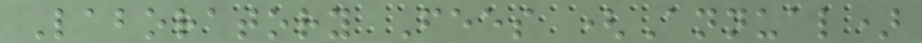Laboratory Fees (Annual)
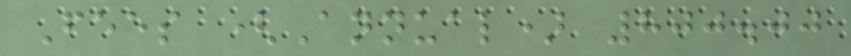Fees (Annual) 800.00
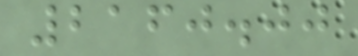2160.00
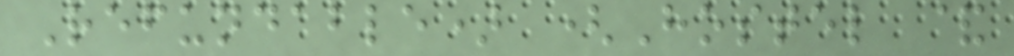Refundable) (Hostel &
